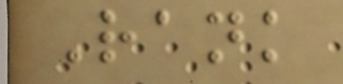Rank
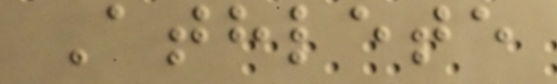Athlete
